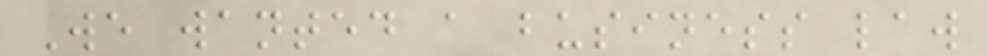We wanted a business law
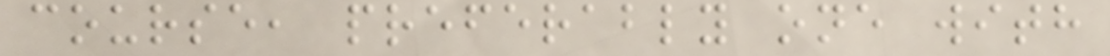course, preferably one with
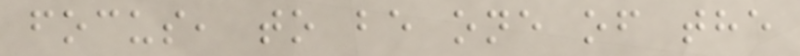focus, to be one of the
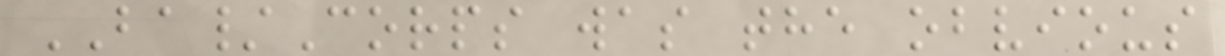BA/Corps was the obvious
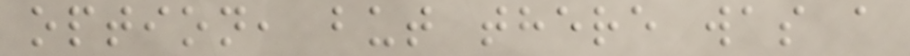option, but there was a
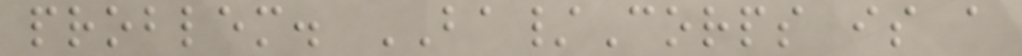problem. BA/Corps is a
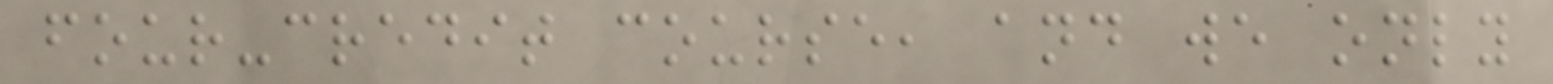four-credit course, and we only
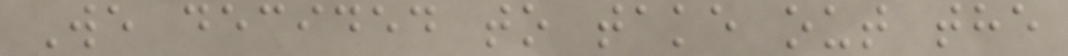We decided to take out the
